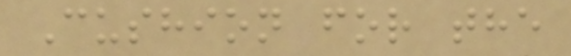Cushion for the
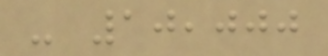- 10,000
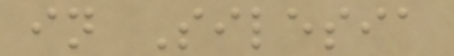in Silesia
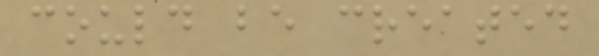could be created
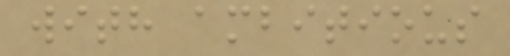with ambitious
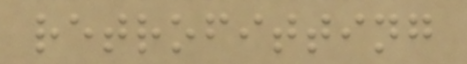retrofitting
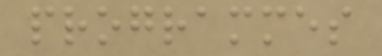programmes
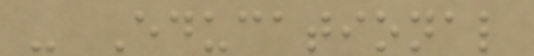- Educational
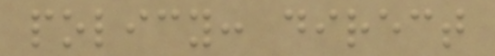policy: direct
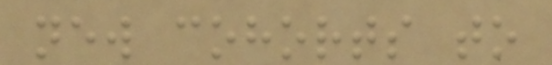new cohorts to
